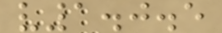v1.0.5
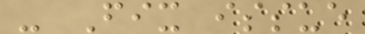- Fix issue
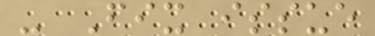- Fix issue
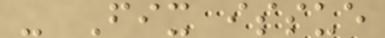- Fix issue
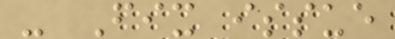- Fix issue
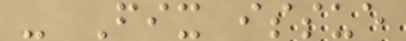- Fix issue
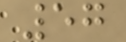57
